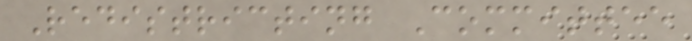Redistricting Committee
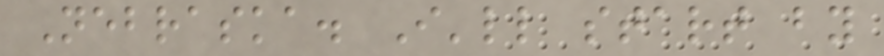Nebraska. I'll start by
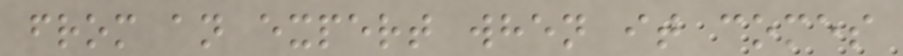from an expert when it comes
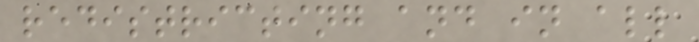redistricting and in all
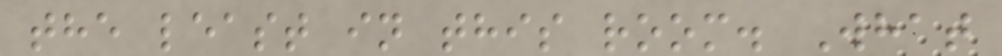the least in this room. What
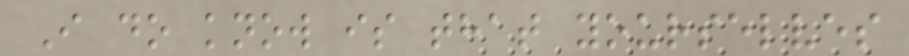I do know is that yourselves
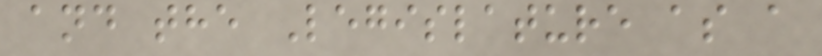and the Legislature as a
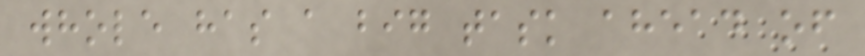whole has a big task ahead of
